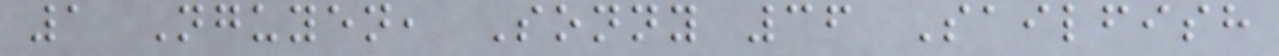1 Nguyen, Sonny 36 Sailfish
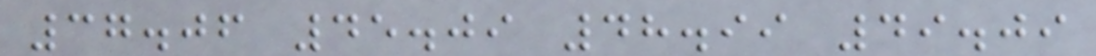37.06 45.09 48.99 49.09
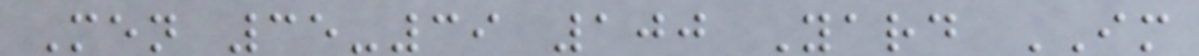Men 35-39 100 Yard IM
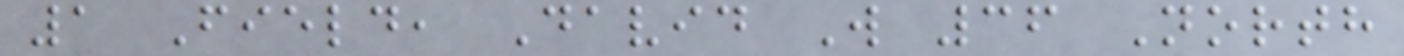1 Field, David W 36 North
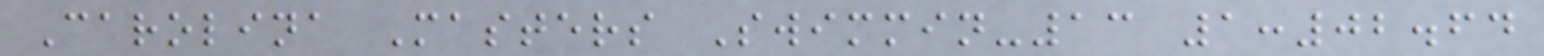Carolina Masters Swimmin-13 1:02.64
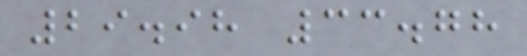29.98 33.78
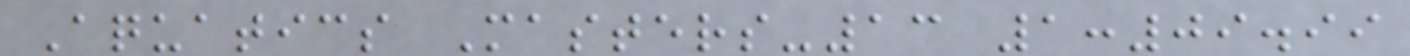Aquatics Masters-13 1:09.99
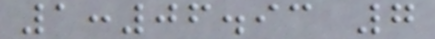1:06.93 7
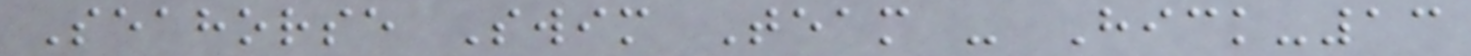Seahorse Swim Team - Hick-13
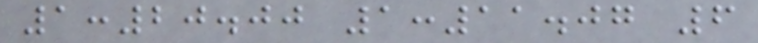1:20.00 1:11.07 6
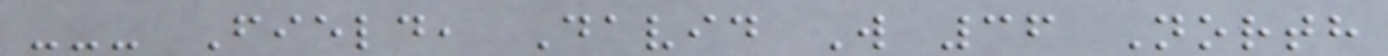--- Field, David W 36 North
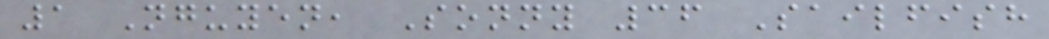1 Nguyen, Sonny 36 Sailfish
